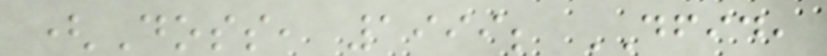(Doss, 1999; DFID,
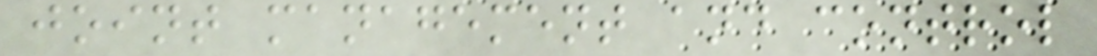joint management and control
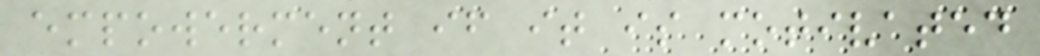empowerment if it is motivated
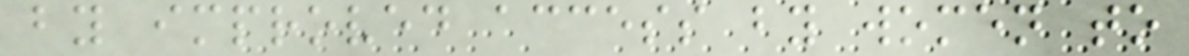by improved access by women to
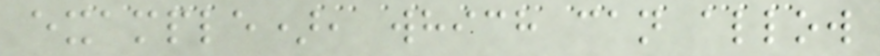example), which can allow
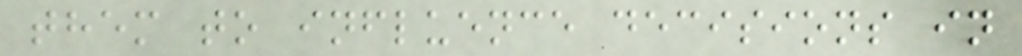them to influence decisions in
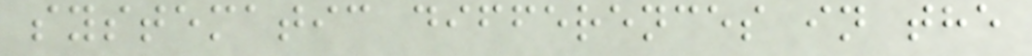systematic differences in the
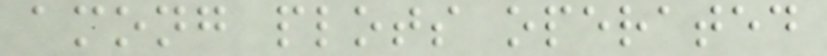among plots operated
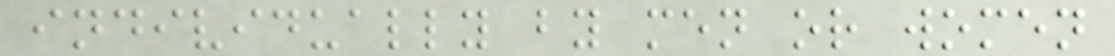individually by men or women
